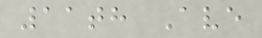11th Ave
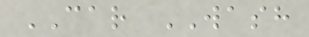CAR WASH
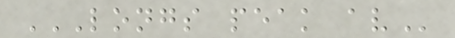LONGS PEAK AV
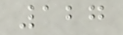127
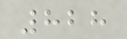828
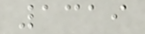1319
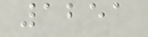1251
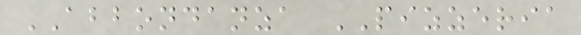ABBONDANZA PIZZERIA
